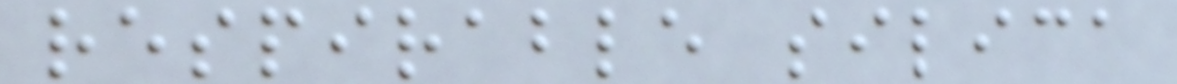respirable silica
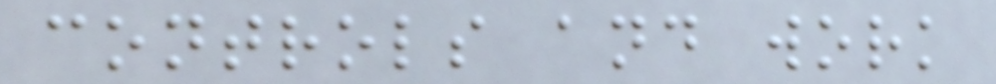controls and work
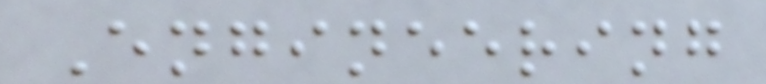Engineering
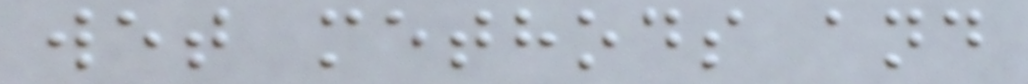wet methods and
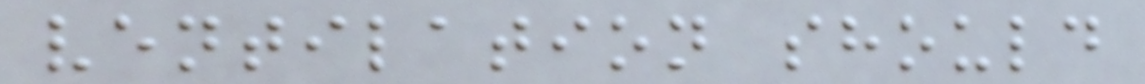ventilation should
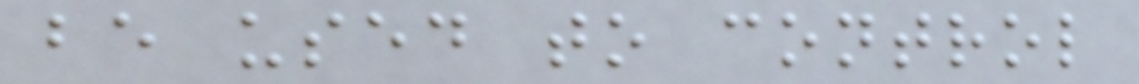be used to control
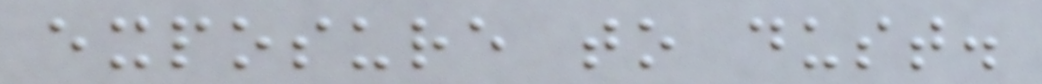exposure to dust.
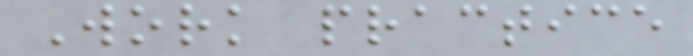Work practice
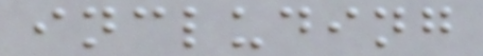including
